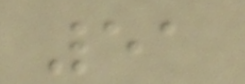51
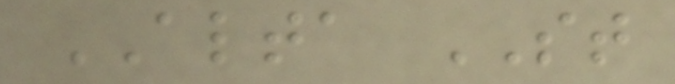ALTA ST
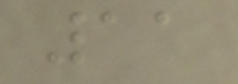11
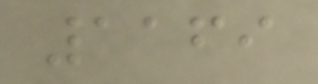1169
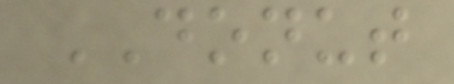DONUT
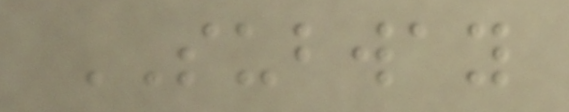SUBWAY
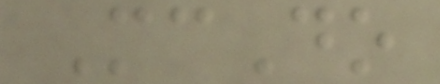McDo
